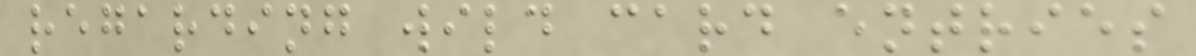regarding wild card entries
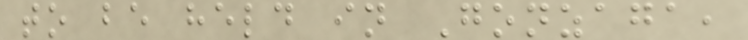to be held in Gonzaga,
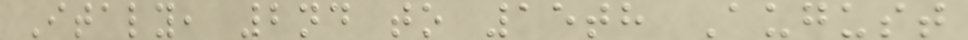Italy, 2nd to 15th August
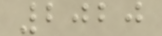2020
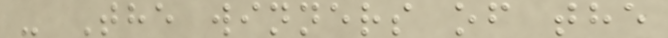- The winners of the
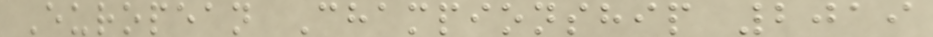European Championship 2019
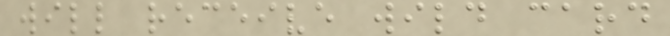will receive wild card
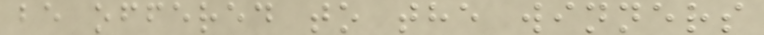be offered to the winners
